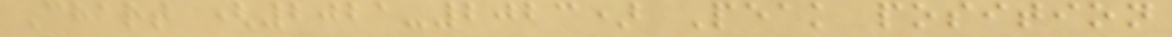Chart (2021-2023) Peak position
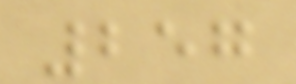257
